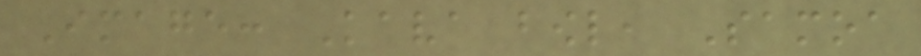Image: Kava bowl, Samoa
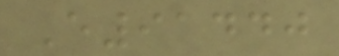E91440
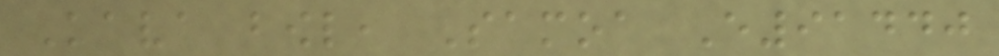Kava bowl, Samoa E91440
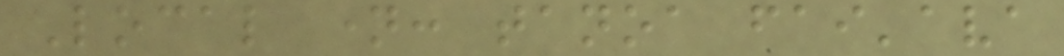Local name: tanoa fai'ava
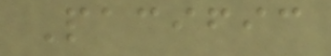Pacific
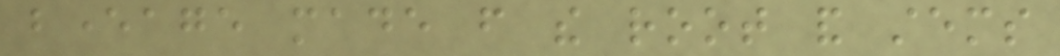beverage made from the root and stems
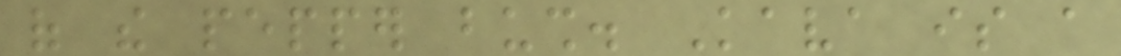of the pepper bush. Kava is a
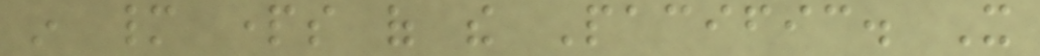in many parts of the Pacific. It
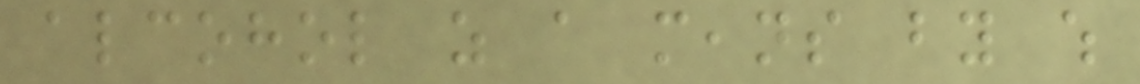alcohol as a means by which
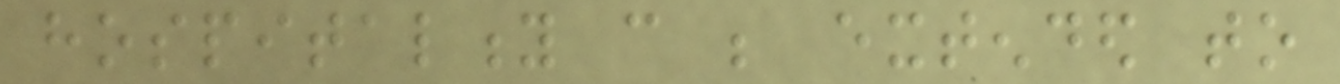hospitality can be extended to
